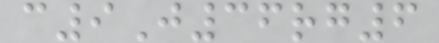c9J36rg6
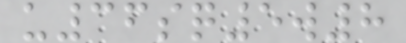u36sq5w8
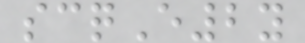scqE2y
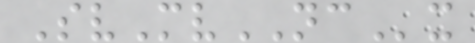SvMvNCx
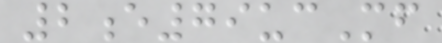2e79ucMf
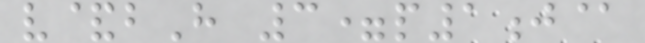v&bH 3=p1j@
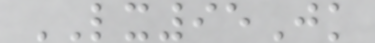LX95Jk
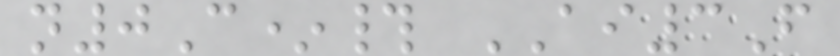n0C*# AI3F
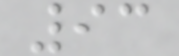93
